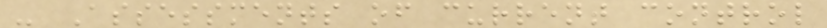- Assessments of current control
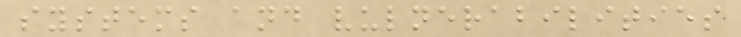systems and vulnerabilities
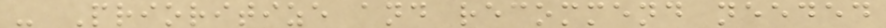- Prioritize and recommend needed
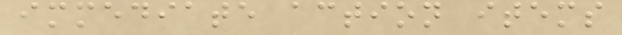immediate action items
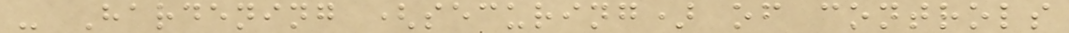- Hardening (securing) of controls
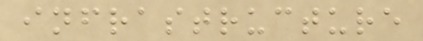infrastructure
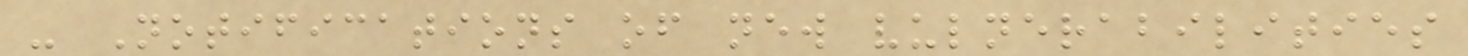- Notifications of new vulnerabilities
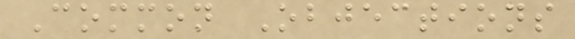Common Objections
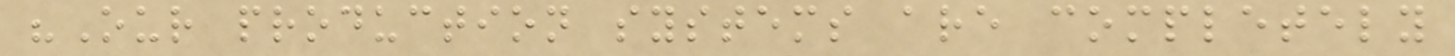"Our production systems are completely
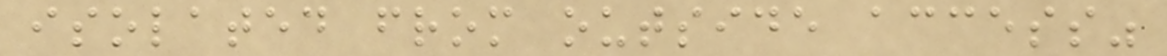isolated from outside access"
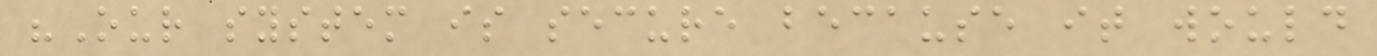"Our system is secure because it would
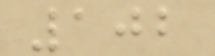102
